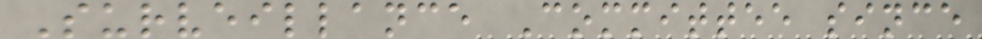Surveillance Committee since
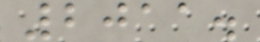2011.
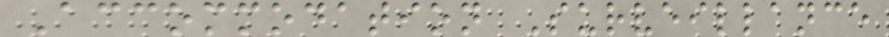Accommodation Surveillance
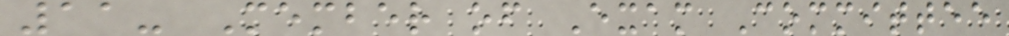11- Member of Exam Committee
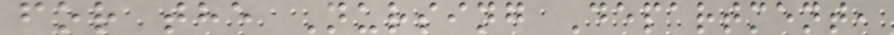for the Nursing Department,
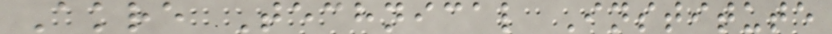Akre Technical Institute
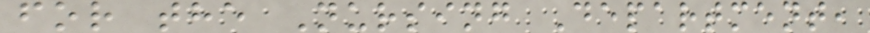for the Nursing Department,
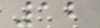12
